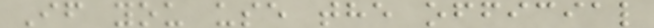If you use the official
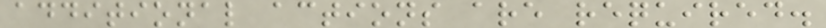additional actions are required.
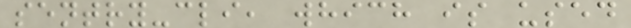sentry-cli, which is used
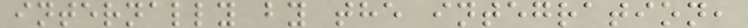internally by the integration,
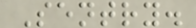Sentry.
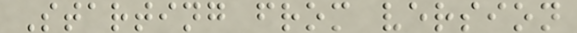Starting from version
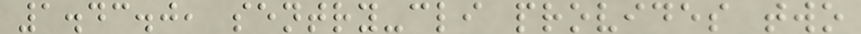1.43.0, sentry-cli provides two
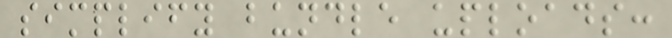simplify bundle uploads:
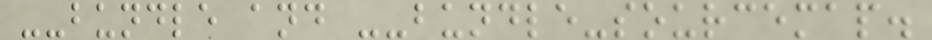--bundle and --bundle-sourcemap.
